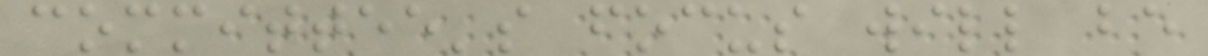committee's focus will be
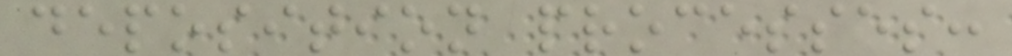deposition processes:
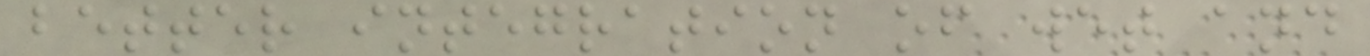better integration of wet and
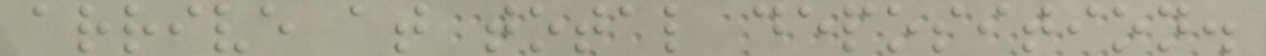arrive at total deposition.
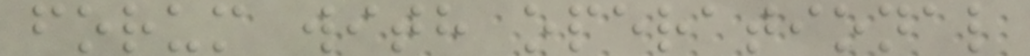forum with operational
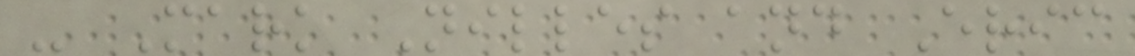- Mark Nilles and Eric
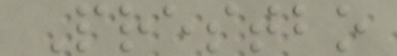Prestbo
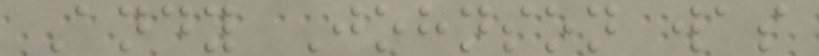Andy Johnson was
